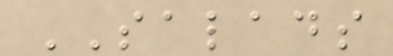SALADS
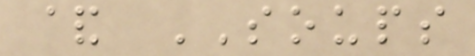& SOUPS
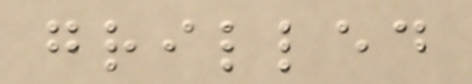grilled
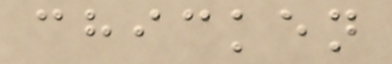chicken
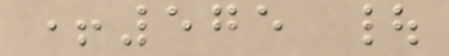+575 |
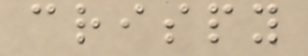crispy
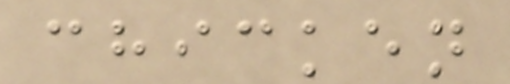chicken
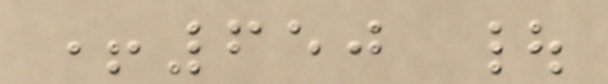+650 |
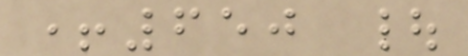+650 |
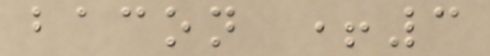bacon +3
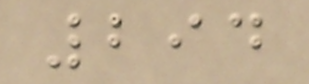294
